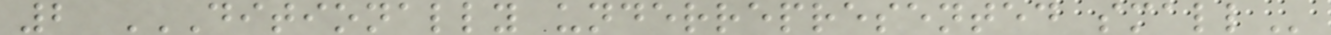2 DITIONALLY UNDERREPRESENTED SMALL
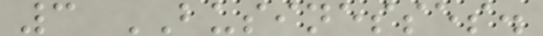3 BUSINESSES.
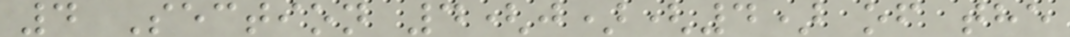4 Section 4(j)(4) of the
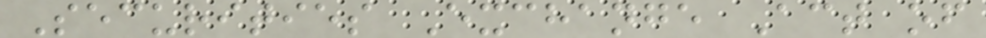Securities Exchange Act of
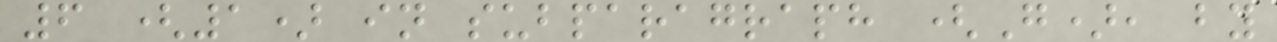6 (1) in subparagraph (G), by
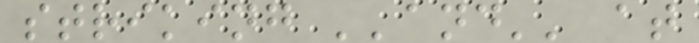striking ''and'' at
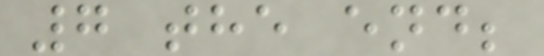7 the end;
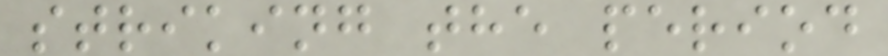striking the period
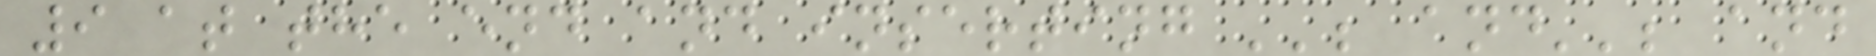9 at the end and inserting ''; and''; and
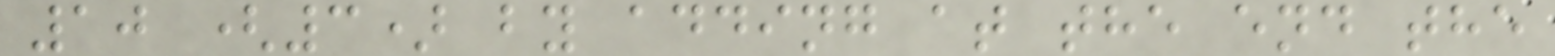10 (3) by adding at the end the
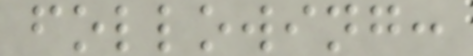following:
